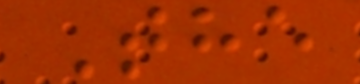The
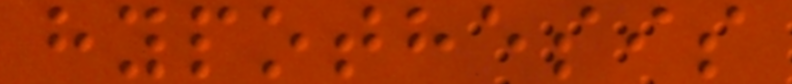hypothesis
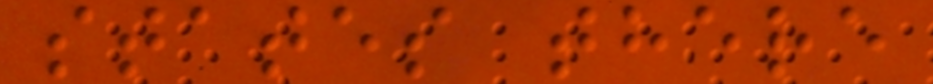states there
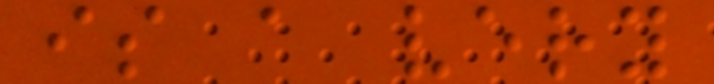is a very
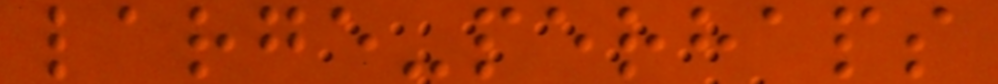large-perhaps
